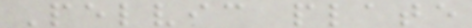Pelvic plate
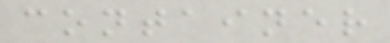container
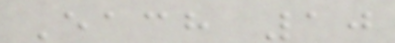Each 10
